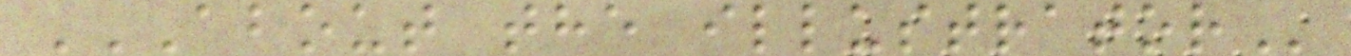ABOUT THE ILLUSTRATOR
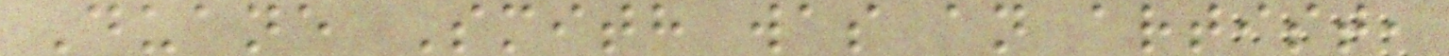Duane Smith was an artist,
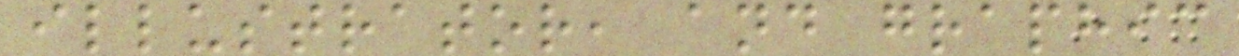illustrator, and graphic
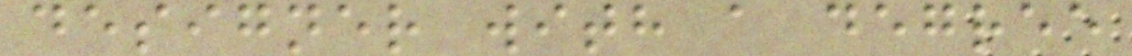designer with a degree
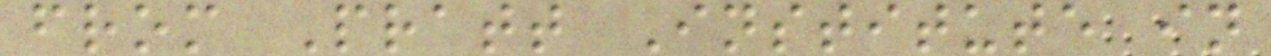from Pratt Institute in
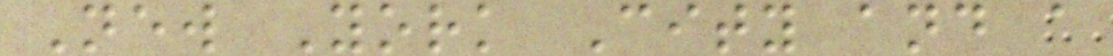New York City and a
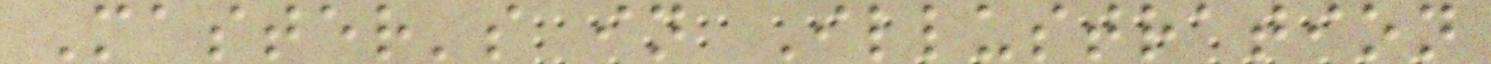Master's in Illustration
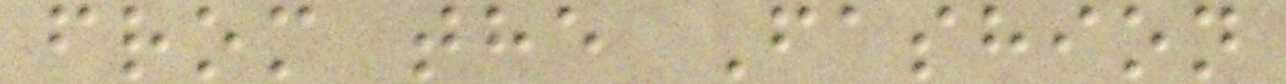from the Fashion
